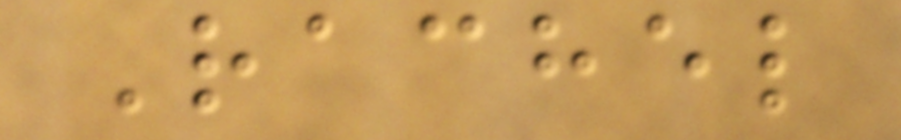Rachel
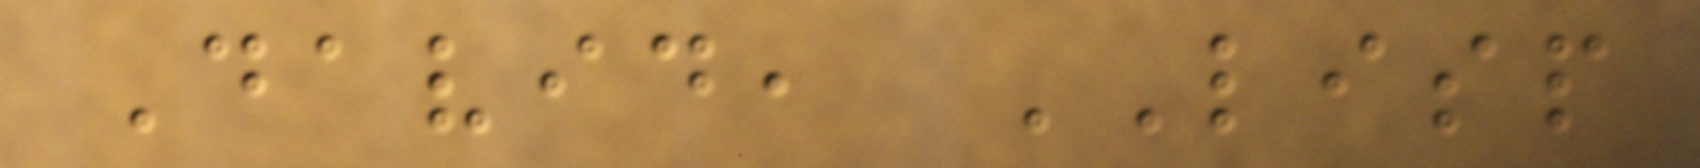David, LISP
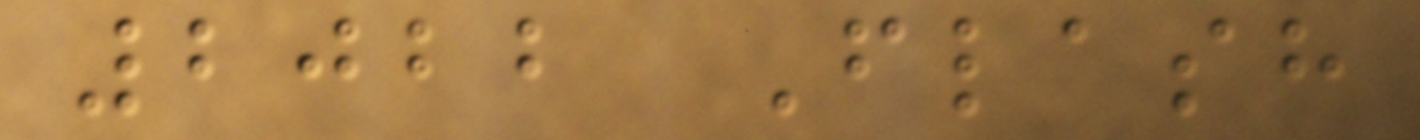2022 Flash
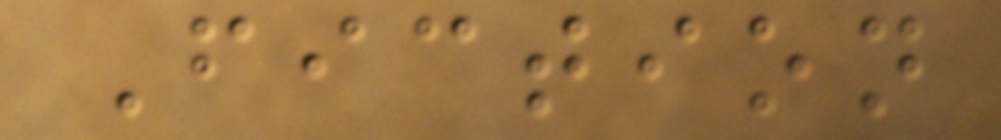Fiction
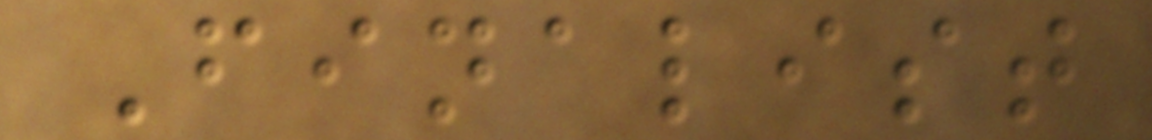Finalist
